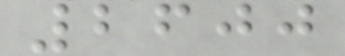2600
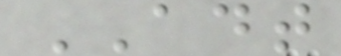ADT
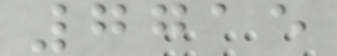7715
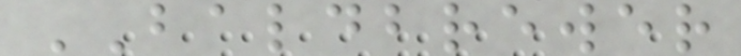BALDBREWER
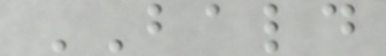BALD
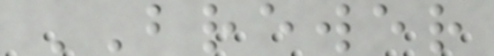BREWER
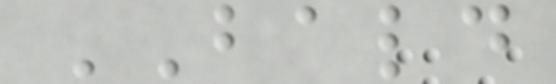BALD
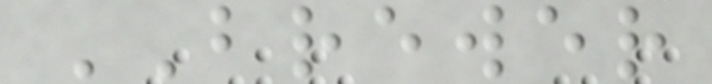BREWER
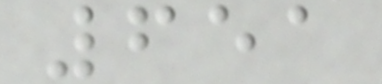651
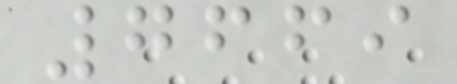7669
